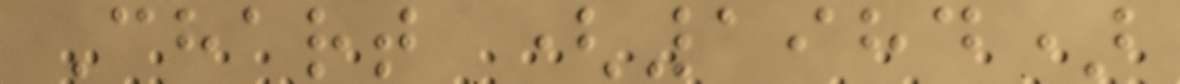Chart (1984)
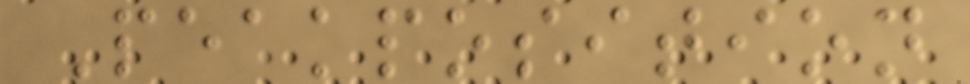Peakposition
